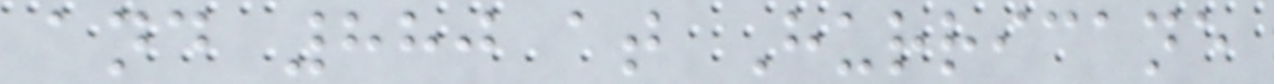and 880 at Hurricane
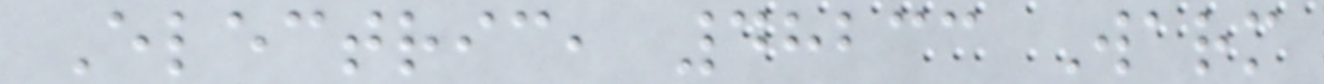Electric, 48233 Warm
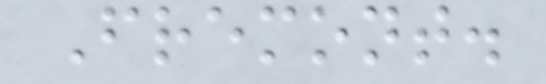Fremont.
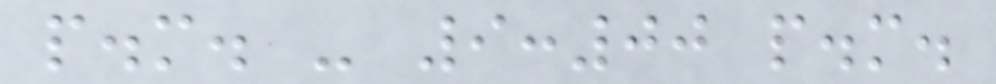p.m. - 9:00 p.m.
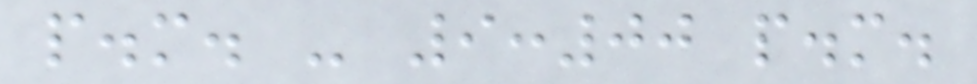p.m. - 9:00 p.m.
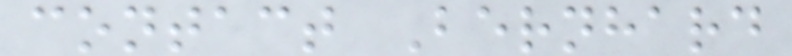contact Bernhard
